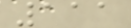111
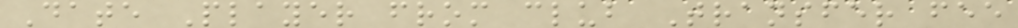Date Player from club Transfer fee
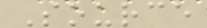Source
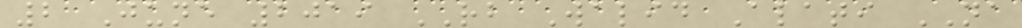2 June 2019 RB Walid Alati NA
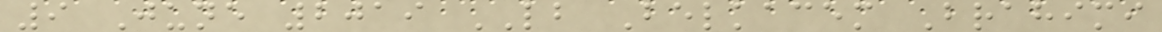9 June 2019 LB Belkacem Brahimi
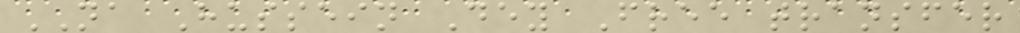NA Hussein Dey Free transfer
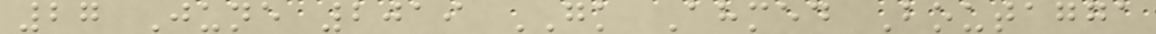27 June 2019 GK Ahmed Boutagga
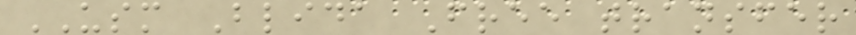USM Blida Free transfer
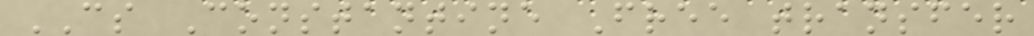CS Constantine Free transfer
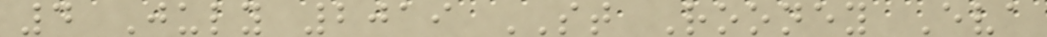4 July 2019 ST Rooney Eva
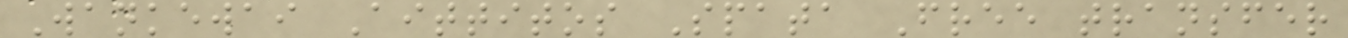Wankewai Aittitos Spata Free transfer
